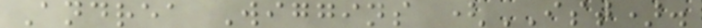Andrea Wiggins (IST).
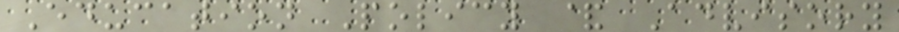Education Policy & Advisory
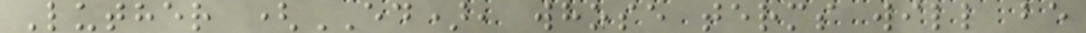Luther (ED), whose terms will be
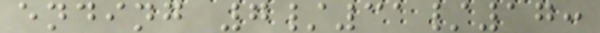ending 7/31/17:
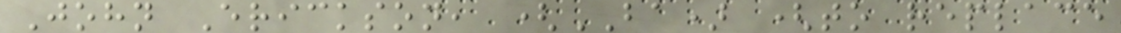John Erickson, (BA) (to replace
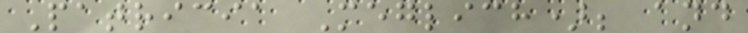Patricia Meglich); and
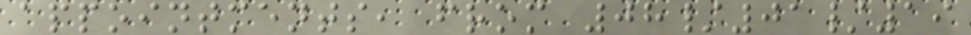appointments, from 08/01/19
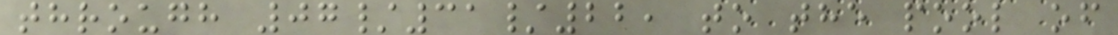through 07/31/22, to the pool of
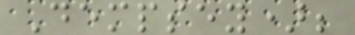Dempsey);
